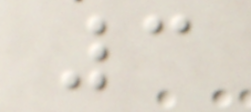3
